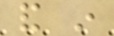and in
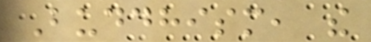Buddhism, the
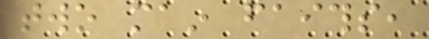two main faiths,
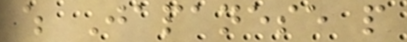which Japanese people
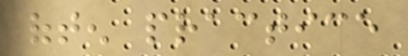often practice
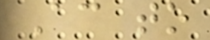According to
